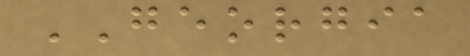GEORGIA
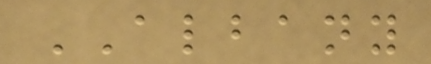ALBANY
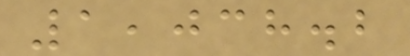1,038.2
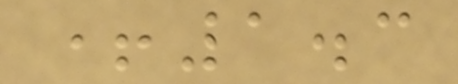+1.3
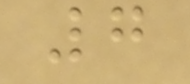7
